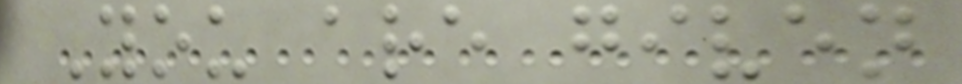You are given
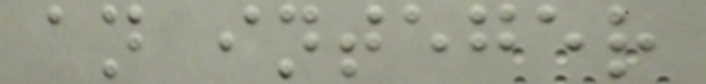an integer
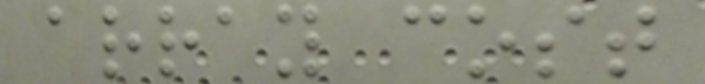array cost
